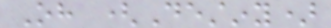Oh (Destiny)
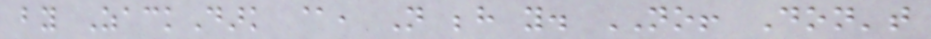by ZackDark @, Not behind you. NO! Don't
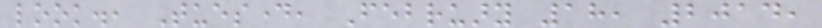look., Tuesday, February 18, 2014,
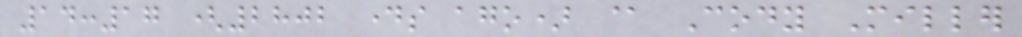14:17 (2802 days ago) @ Cody Miller
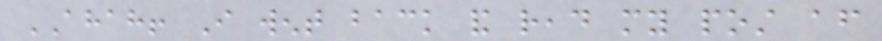AHAH! I went back and read my post after
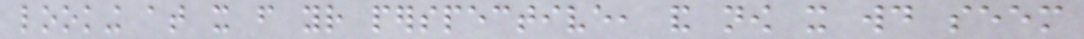looking at it from your perspective, and now it would seem
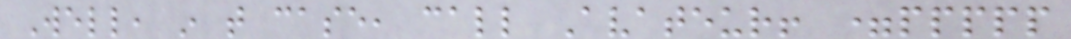Well, in that case, call Avateur! =ppppp
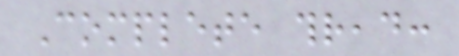Complete thread:
